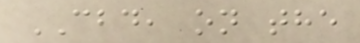CBD, on the
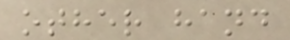other hand
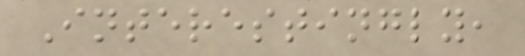Interestingly,
